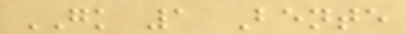GK 1 Bente
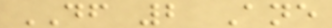DF 2 Ane
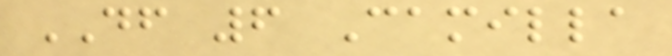DF 6 Camilla
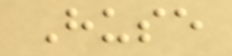Huse
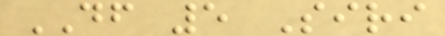DF 5 Siri
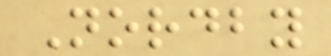Nordby
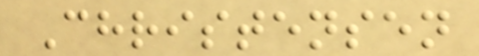Christensen
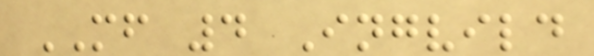MF 4 Ingvild
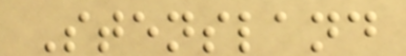Stensland
